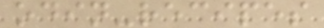odin-recipes
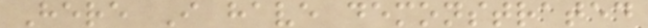Here I have demonstrated
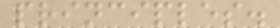principles.
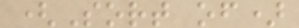(Sort of)
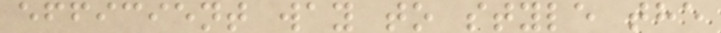efficient way to style the
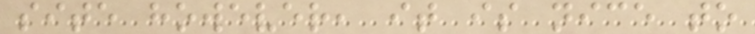site however, it is nice to
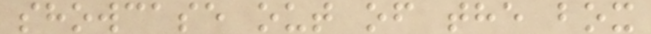showcase out of the box
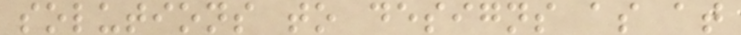solutions to designs as at
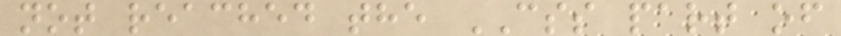not reached the CSS part of
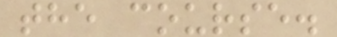the course.
